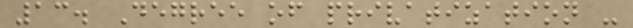13. Degree of privatization -
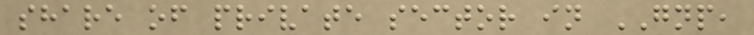share of private sector in GNP,
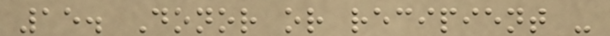15. Donor or recipient -
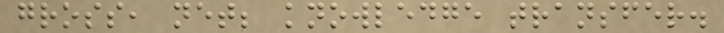gross, net; knowledge transfer.
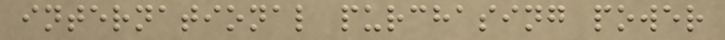international purchasing power
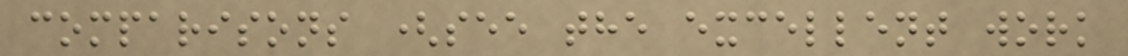comparisons (see the excellent work
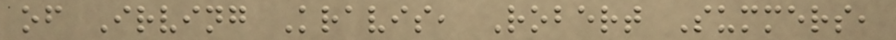of Irving Kravis, Robert Summers,
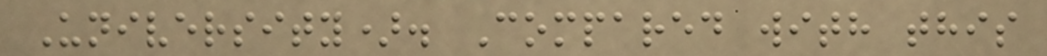University). Compared with this
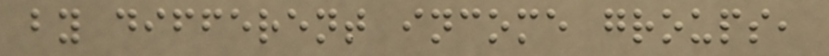by different income groups,
